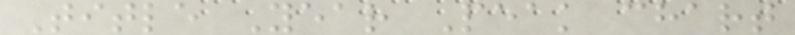Title Year Peak chart
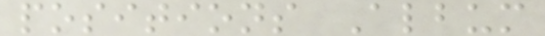positions Album
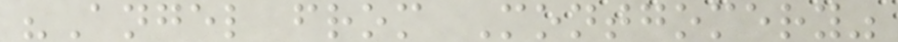"Angel from Montgomery"
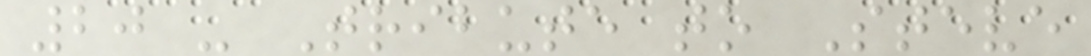20 - Tribute to Steve
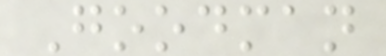Goodman
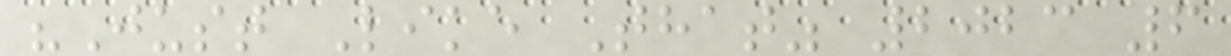"Just Like That" 2023 6
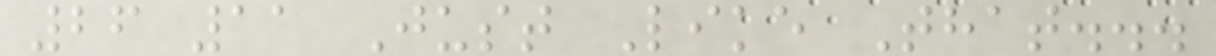26 11 Just Like That...
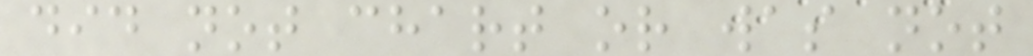did not chart or was not
